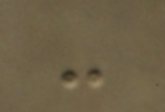-
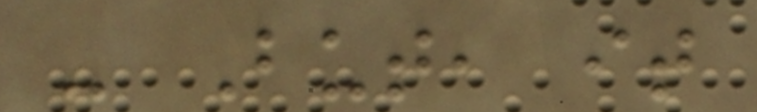- But, it
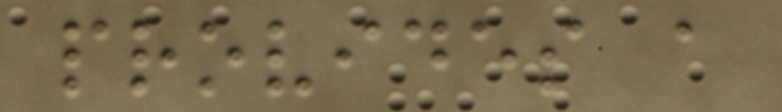provides a
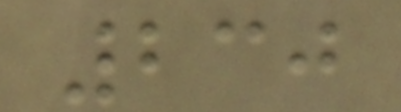230
